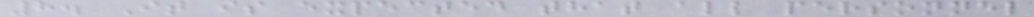8. It is expected that all personnel
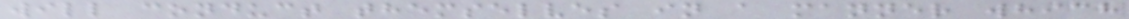will conduct themselves in a manner which
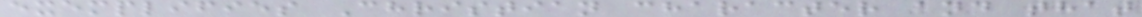exemplifies Christian character and that
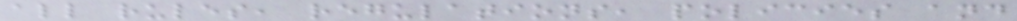all rules, regulations, policies and
